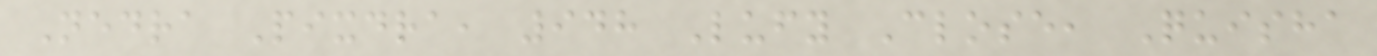Nedra Pixdra, 948 Lufy Close, Quisha
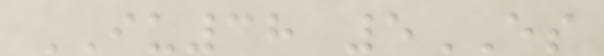IU38 5ES
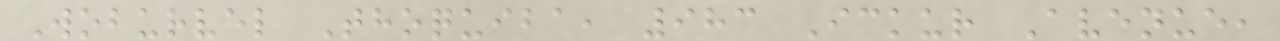Woburvel Thoquiba, 983 Ickur Avenue,
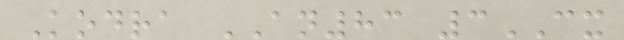Kodra AN83 3CX
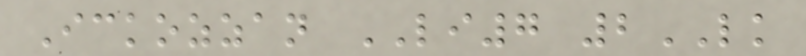Ickozzan LI7 2LK
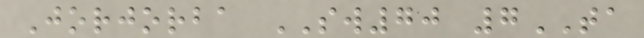Jorjorba SW70 7TA
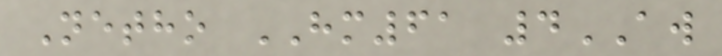Netho HM61 4AW
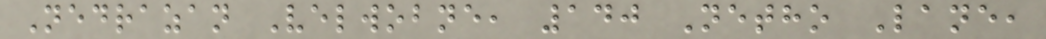Nedrazan Velwobne, 140 Netho Lane,
